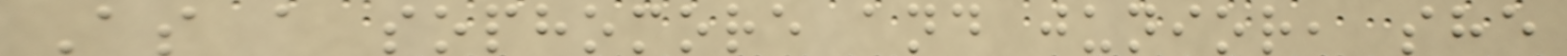As a sophomore and junior, she
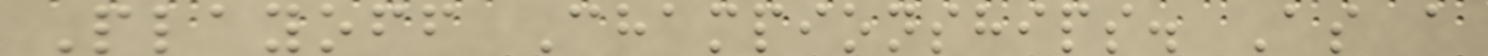Playoff Championships. As a
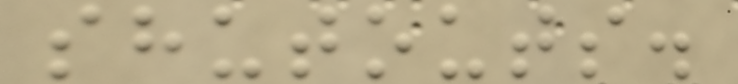shutouts.
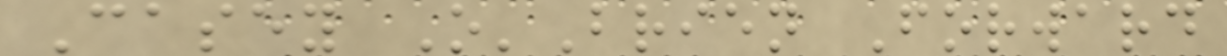Casey O'Brien Forward
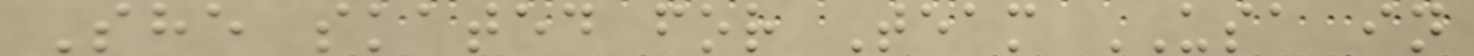She skated for Team USA in
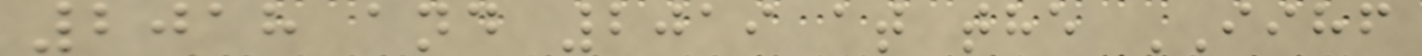2018 and 2019 at the IIHF
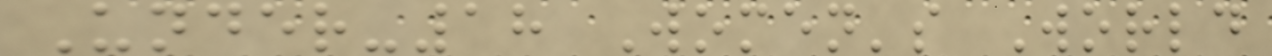Under-18 Women's World
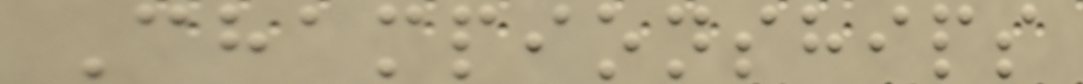Championships
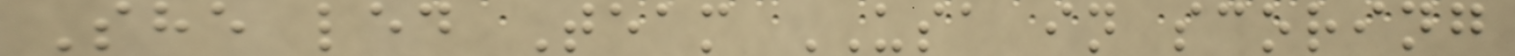She led Team USA in scoring
